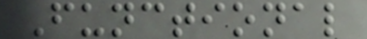Functional
